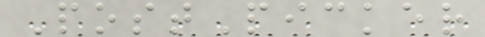PostPicker
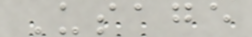Usage
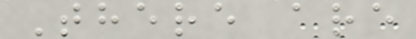There are
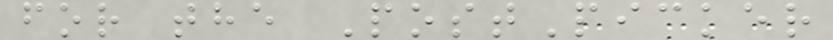for the PostPicker
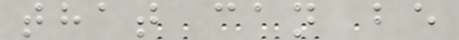that can be
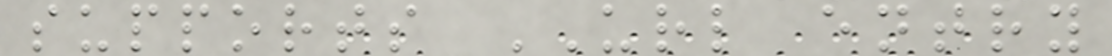supports URL entry
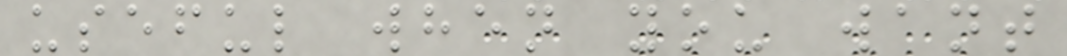useful when you want
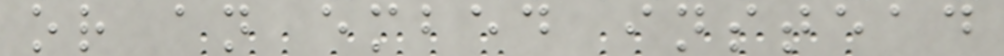or an embed instead
